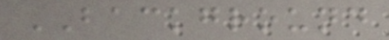BACKGROUND
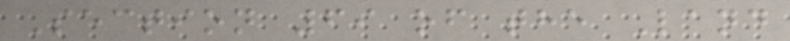Section 69 of the Land
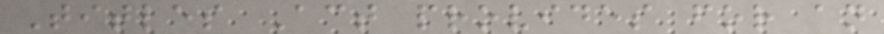Titles Act provides for an
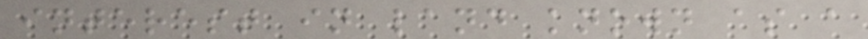interest in land known as a
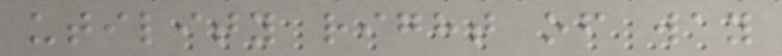utility right of way
